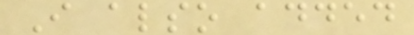I also added
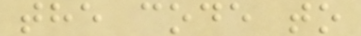the code to
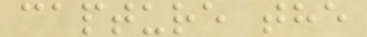capture the
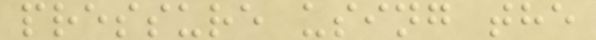pressure using the
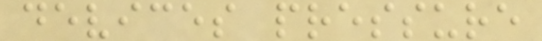devices pressure
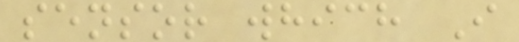sensor which I
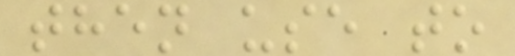then use to
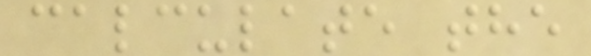calculate the
